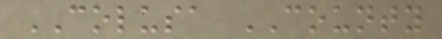COLUSA COUNTY
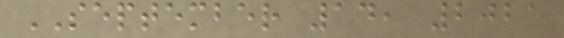SEPTEMBER 14, 2021
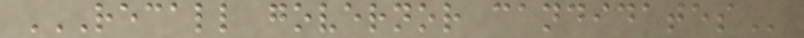RECALL GOVERNOR CANDIDATES
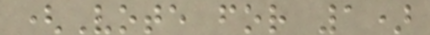(Vote for 1)
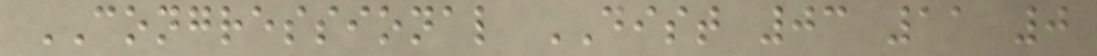CONGRESSIONAL DIST 03 11 0
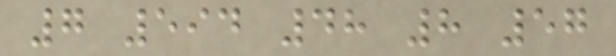7 594 48 8 57
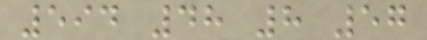594 48 8 57
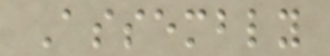Assembly
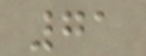71
